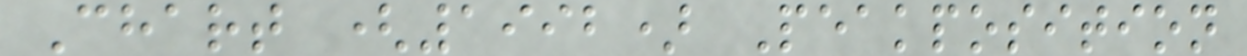Chart (1992) Peakposition
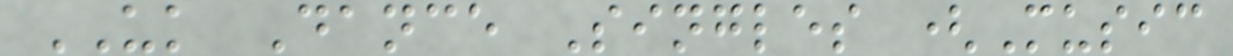UK Dance Singles (Music
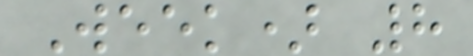Week) 8
